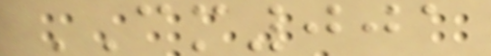CM001
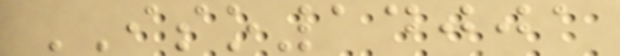ISO14001
